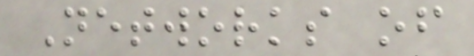Networks of
